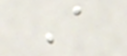A
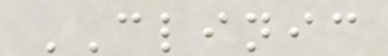CLINIC
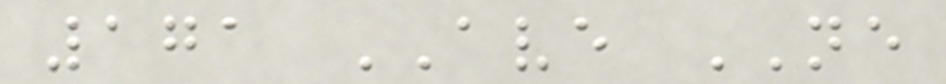171 AVE NE
